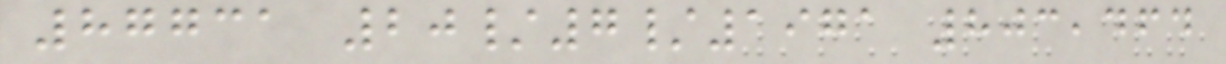87731 20/7/1971 803,464
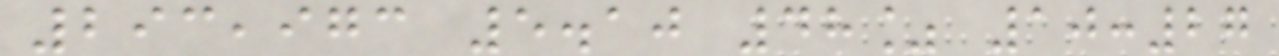293,973 5.10 48% 10:27
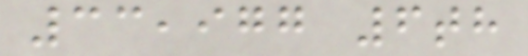33,977 6th
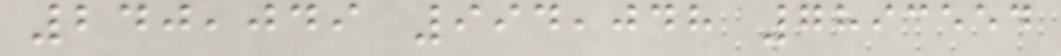240,049 994,048 7893554
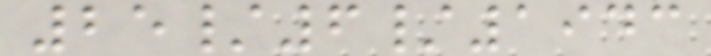25/6/1943
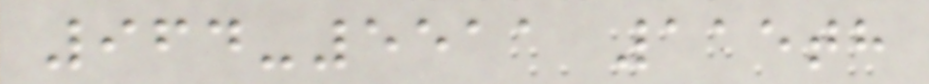964-5511 115th
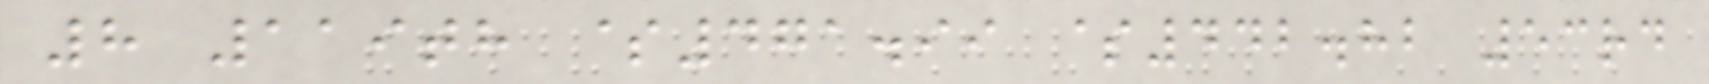8 119th $471.99 $442.82 53rd
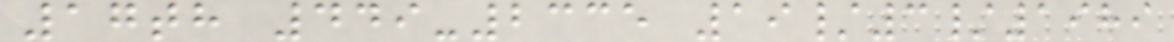17th 449-2335 19/3/1989
